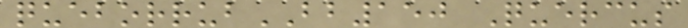queborrubBB150 Quercus
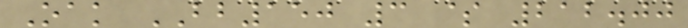Oak BB150 3 $ 212.00
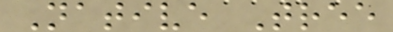Native Tree
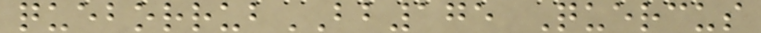queborrubBB175 Quercus
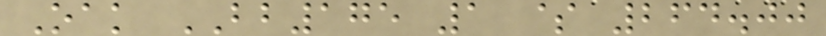Oak BB175 1 $ 264.00
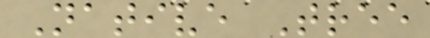Native Tree
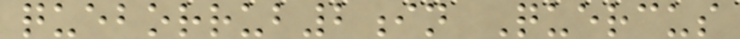queborrub2in Quercus
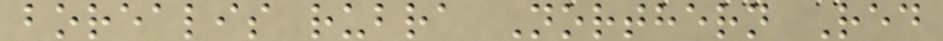borealis rubra Northern Red
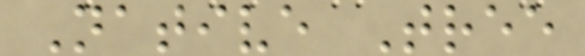Native Tree
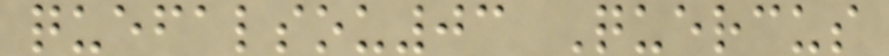quefalsou03 Quercus
